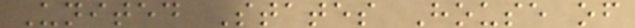United States House of
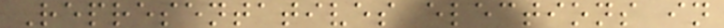Representatives elections in
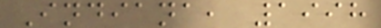Indiana, 1998
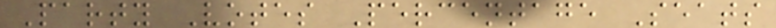Party Votes Percentage Seats
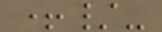+/-
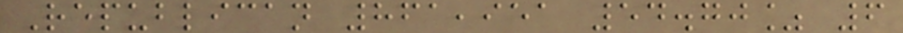Republican 861,951 54.70% 6
